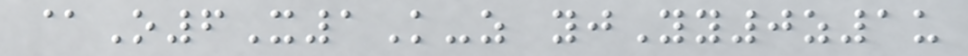@O6X1K-z yjYy0z1u
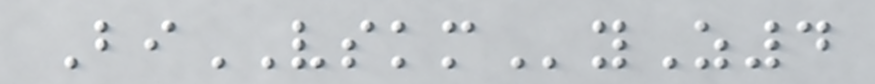BiVSKMyZ4
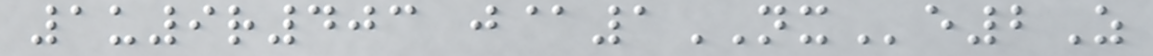1u9r403 j@1NXe2Z
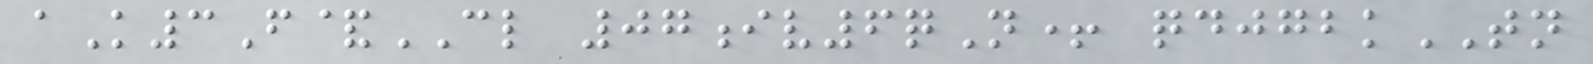aK3F&CL 07iv6qN+ qdjgbkTN
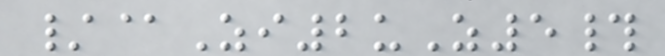/@Zi2uZ5#
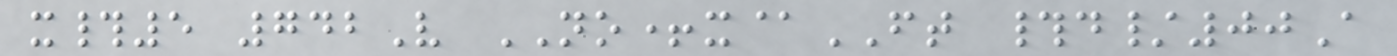x#5 742V NO+x@FT #d/00A
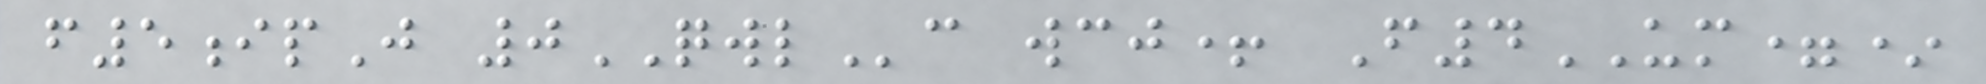f5ipJ 0QWLc wcj+ F4UM=*
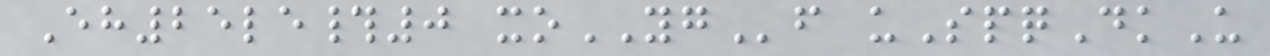Eh25le#0 xoYGf uSpqDkU
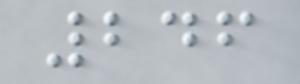246
